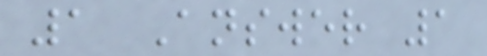1 Answer 1
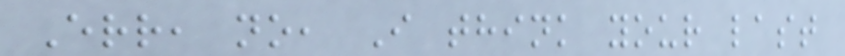Err, no, I think your last
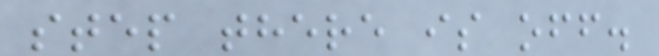step there is off.
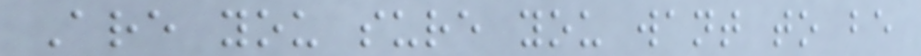Are you sure you want to be
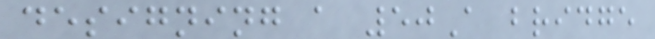designing a 50A bridge
